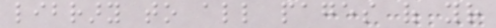library to all pages of your
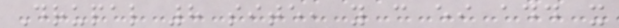Drupal 8 site, you can either add it
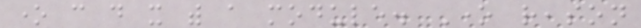one can do it with a module. One reason
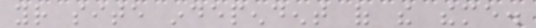your site independent of the theme.
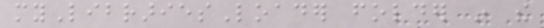myLibrariesLoader folder in the
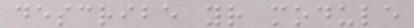describe your module
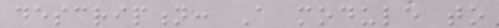description: A module to
